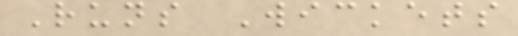Runs Wickets
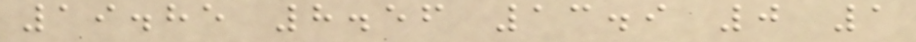19.85 8.56 13.9 0 1
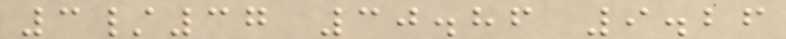3/37 30.86 9.26
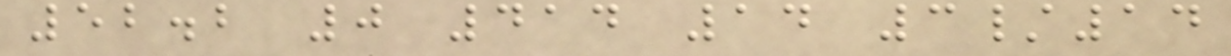52.2 0 414 14 3/14
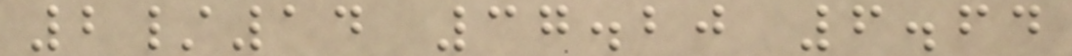2/14 37.20 6.64
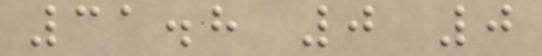31.8 0 0
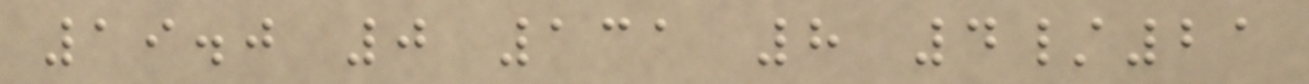19.0 0 131 8 4/21
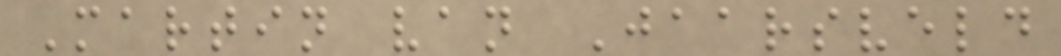Martin van Jaarsveld
